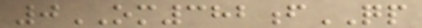0OM382fQP
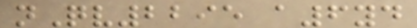nQv2295 a6yd
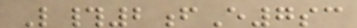L#2fE7sc
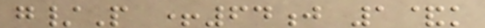g/P +64j 1&k
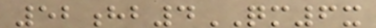52hb4QM6x
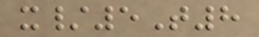x/5T8
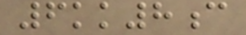6kk8c
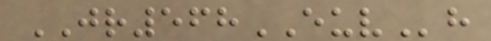JR568EUVh
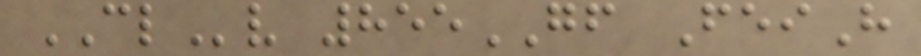CLv 855GF FeiH
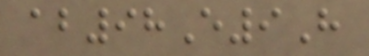ab98E9H
